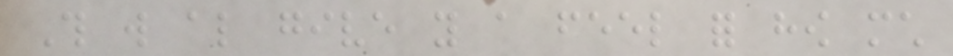This will also give you a feel for how much
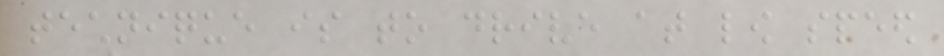technique is to drive at low speed
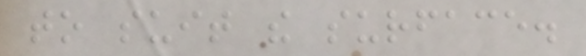to suit the surface.
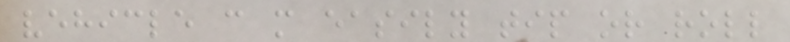vehicle can more easily tip or roll
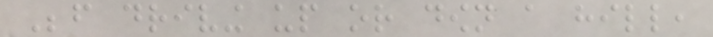Before driving up or down a hill,
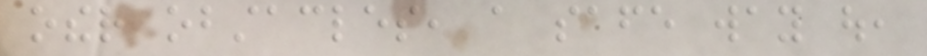other obstacles, a safe way out,
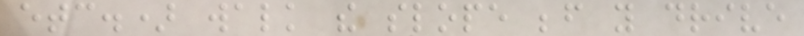etc.) walk the slope before you drive
